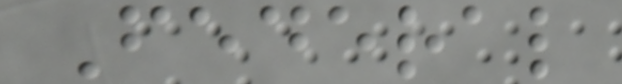Federal
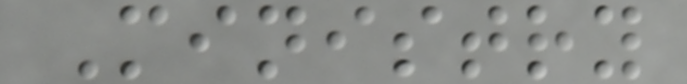Ministry
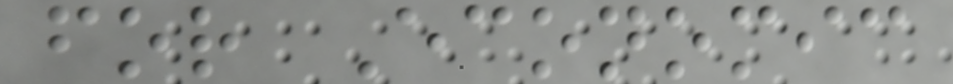for Economic
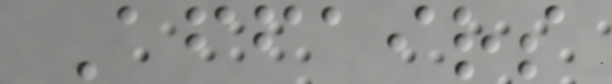Affairs
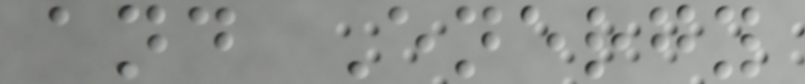and Energy
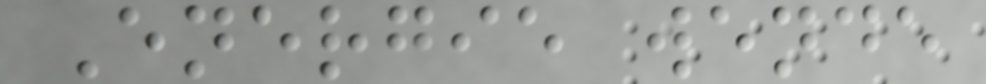Energie wende
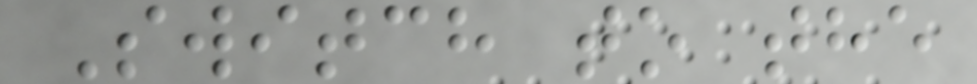Switch to the
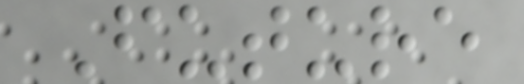Future
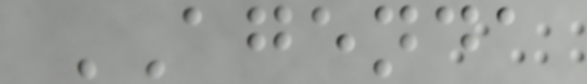AGENDA
